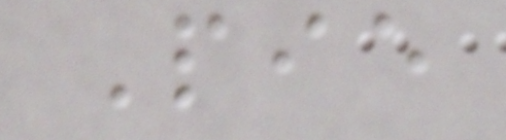Pie
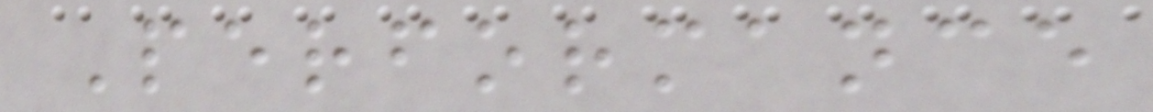Performance
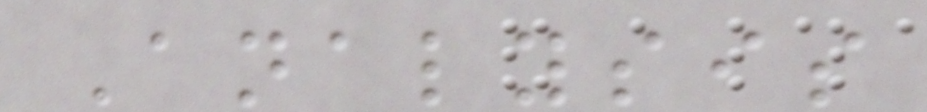Analysis
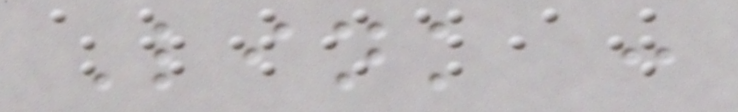Link :
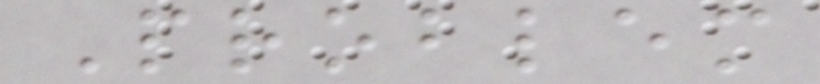Problem
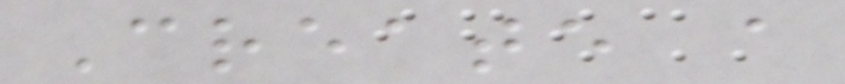Create a
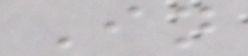In
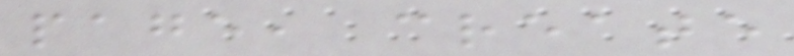page, create
